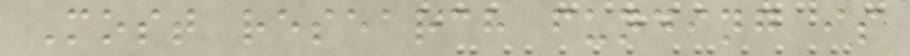Most research funding is
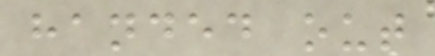handed out
